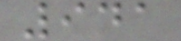941
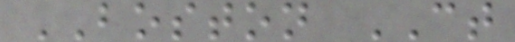BOSTON CT
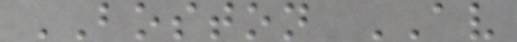BOSTON AV
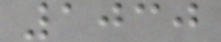1030
